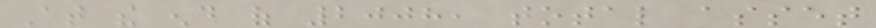At the end of 2008, total asset
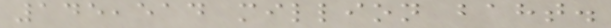145,514 million baht.
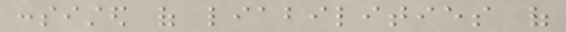consisted of liabilities of
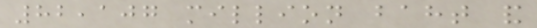82,107 million baht and
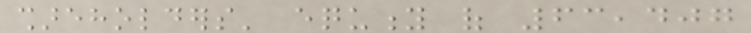shareholders' equity of 63,407
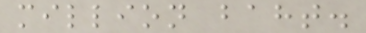million baht.
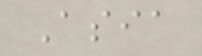Asia
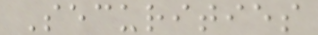Securities
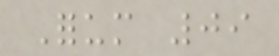Forum 09
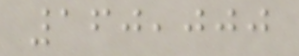160,000
